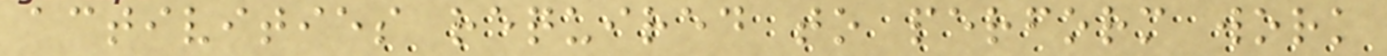activities required to perform work
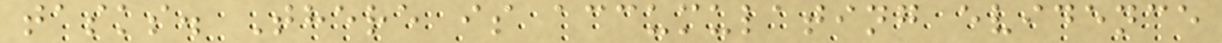tasks. There is accumulating evidence
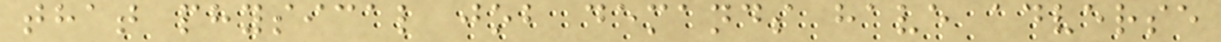that physical job demands have adverse
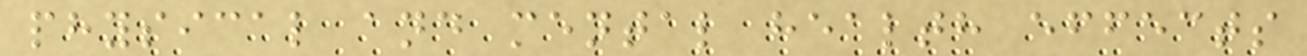physical and mental health effects
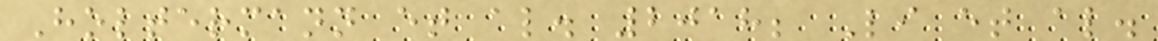Holtermann et al. 2018; Li et al.
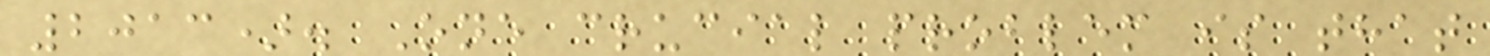2013). One crucial problem is that
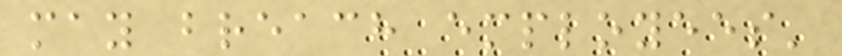may breach employees'
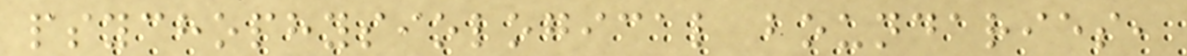psychophysiological boundaries,
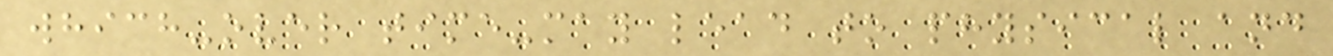which-over time-may lead to physical and
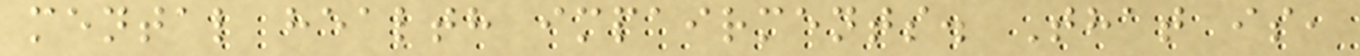mental health impairments. That is,
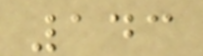143
